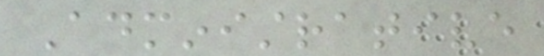Administrative
